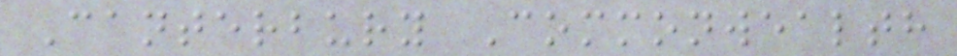Canterbury Commonwealth
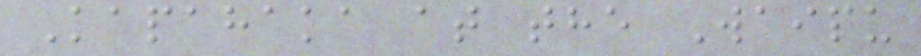Kapahaka at the Waipu
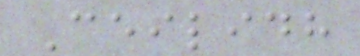Ceilidh
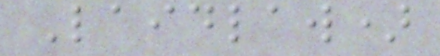Laidlaw)
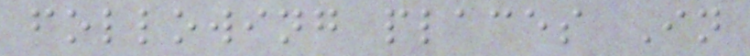following places In
